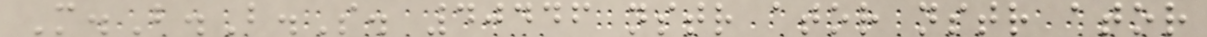M.B.B.S. 40446 nstr ator nstr ator
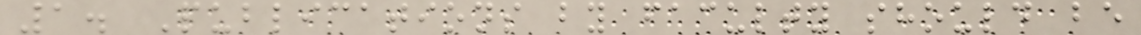1. Publications by faculty should be
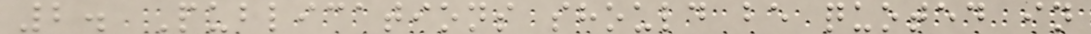2. Publications should be quoted in
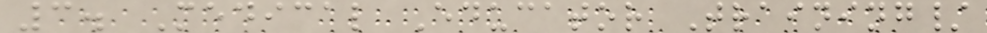3. Medical Educator Training/
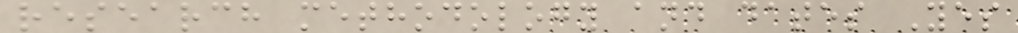research methodology and dates Yes
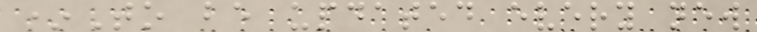*To be updated every new
